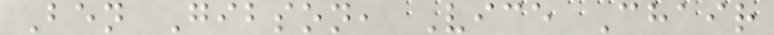Ben Gibson, Vice Chair
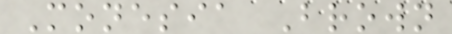Monesia Brown
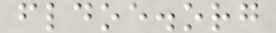fldoe.org
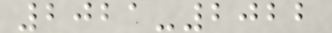2021-2022
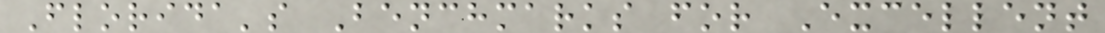Florida's Benchmarks for Excellent
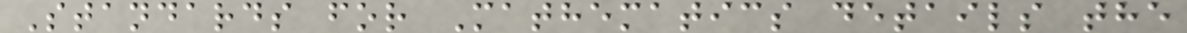Standards for Mathematics details the
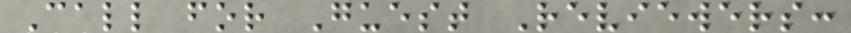Call for Guest Reviewers:
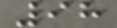98
